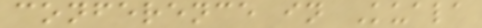conference in Kuala
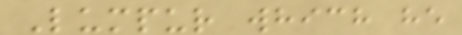Lumpur which he
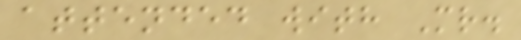attended with Mr.
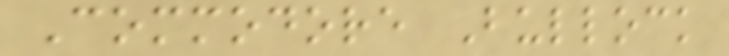Commodore Bullock
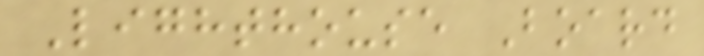Lighthouse Board
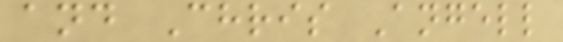and Chris Angell
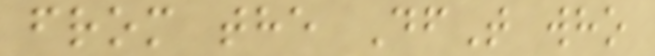from the DfT who
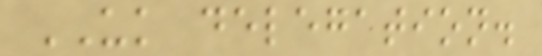UK delegation.
